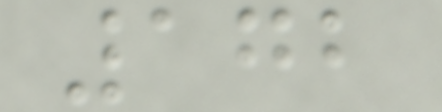172
